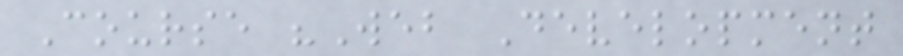Course "Web Development
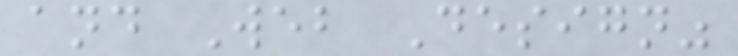and Web Design"
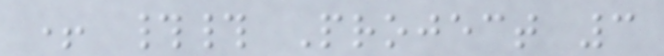+ ## Project 3
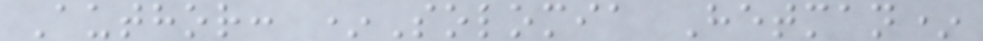Author: *Solomia Hetman*
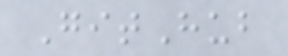GitHub
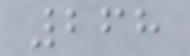268
